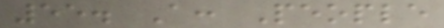55. A: People
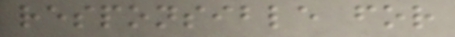responsible for
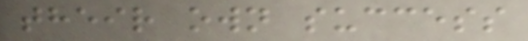their own success
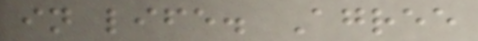in life. Agree
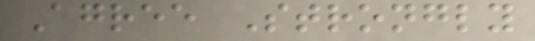Agree Strongly
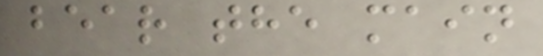bear the main
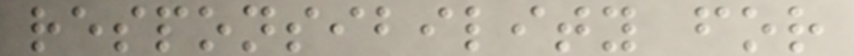responsibility for
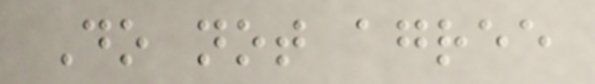Do not agree
